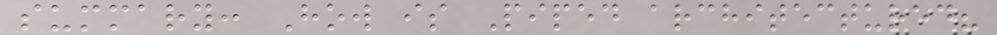summary: How is Piped architectured?
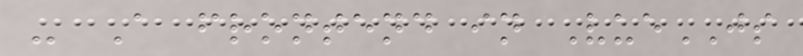- A frontend in VueJS
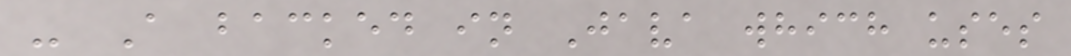- A backed in Java which uses
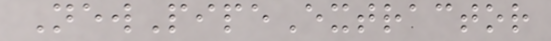NewPipeExtractor
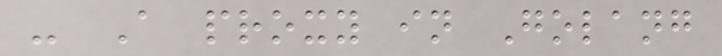- A proxy in Golang
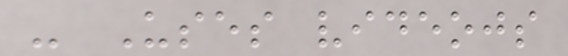- Uses videojs
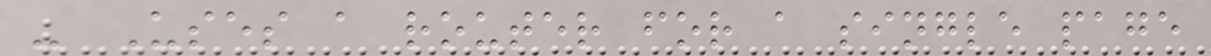- Uses a router for a single page
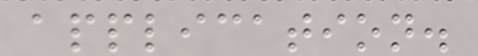application.
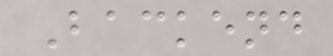Backend
